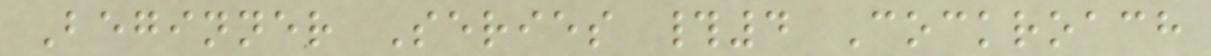Beginner Series #4 Cockroach
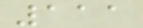111
